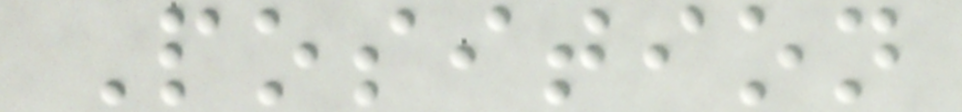Position
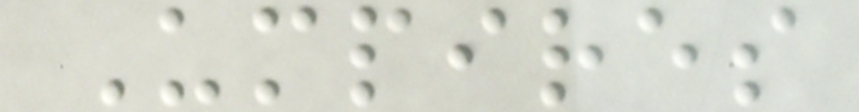Umpires
